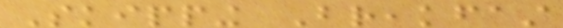Skipping Breakfast
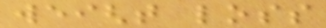weight loss
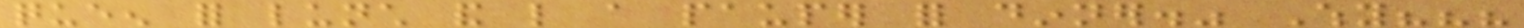queen for lunch and like a pauper for dinner." Why???
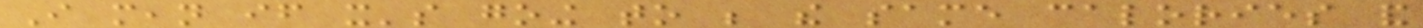I mean if it's going to be the same calories and
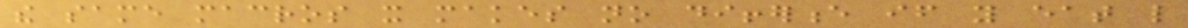the same macros it makes no difference if you eat like
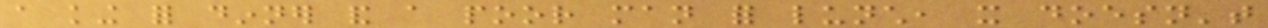a king for dinner and a poor man for lunch, it doesn't
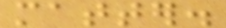matter.
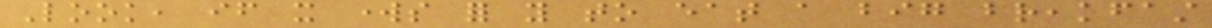Look, if it works for you to eat a big breakfast
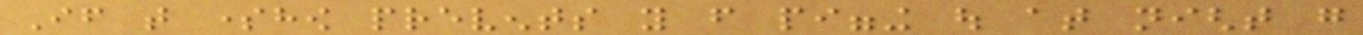If that somehow prevents you from pigging out at night go
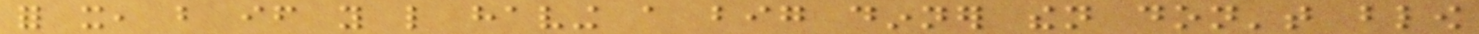for it, but if you like having a big dinner then don't blow
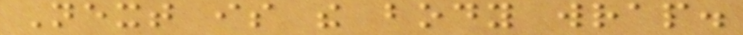Next is the body wrap.
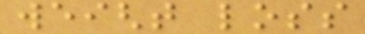weight loss
